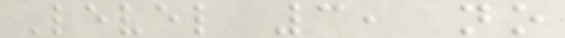Level 3, no
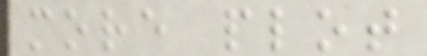more plot
